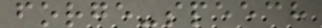forge-speech
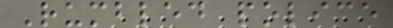Rumbled police
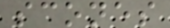scones
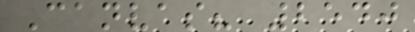Canvas? 2540
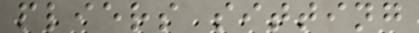pliers sitting
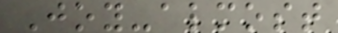Joy-almost
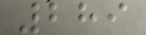289
